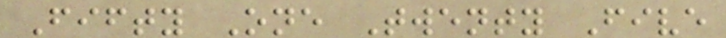Fifty One Twenty Five
